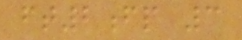ft2fp 3
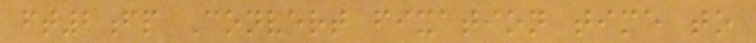ft2fp Convert fixation time to
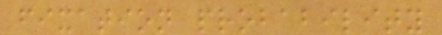fixation probability
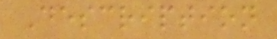Description
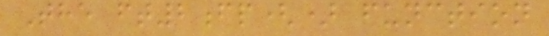The ft2fp() function
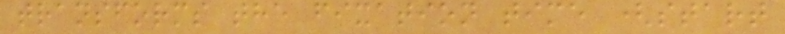transforms the fixation time (start
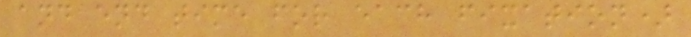and end time for each fixation)
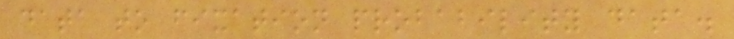data to fixation probability data.
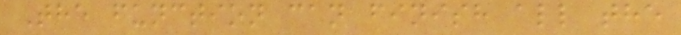The function can finish all the
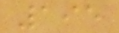195
